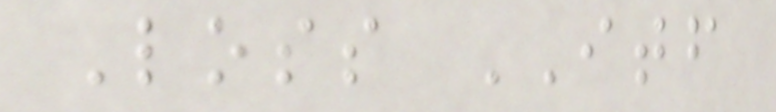Loss ITF
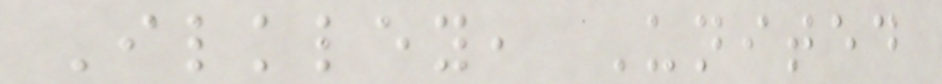Ilkley, United
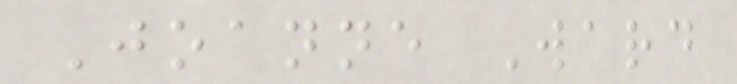Joanne Ward
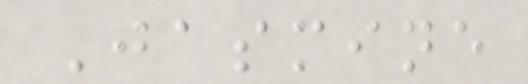Jasmine
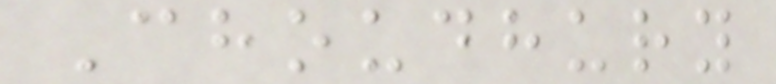Choudhury
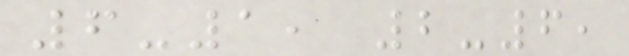6-1, 2-6,
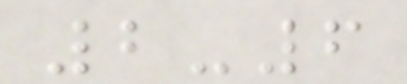2-6
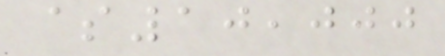$10,000
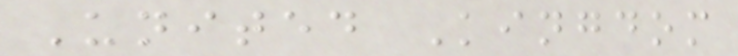United Kingdom
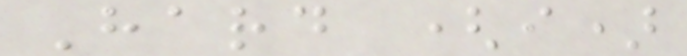Hard (i)
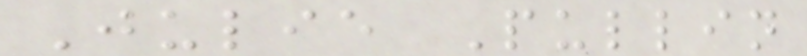Julie Pullin
